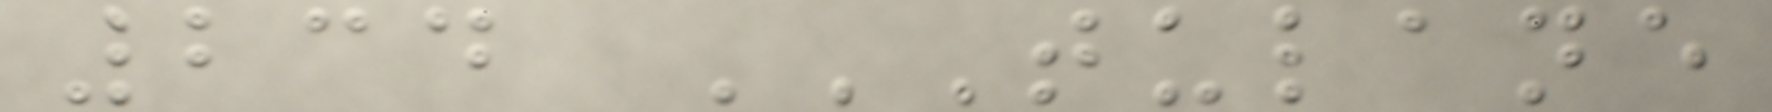234 TULANE
